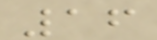16
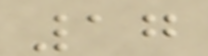17
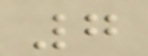7
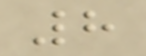8
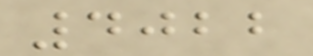4022
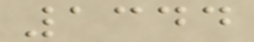1344
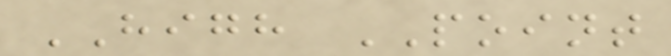HIGH POINT
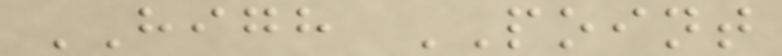HIGH POINT
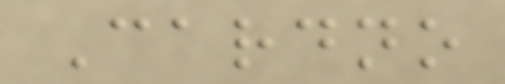Cardno
